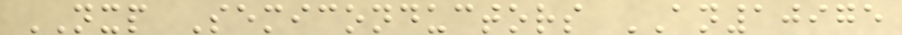NXP Semiconductors AN10975
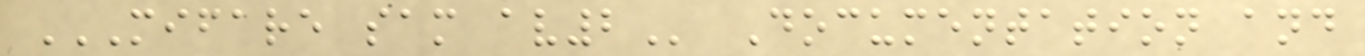MIFARE SAM AV2 Documentation and
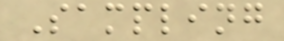Sampling
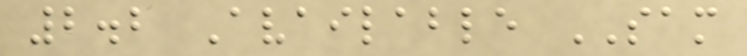2.2 Available SAM
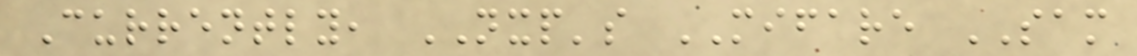Currently, NXP's MIFARE SAM
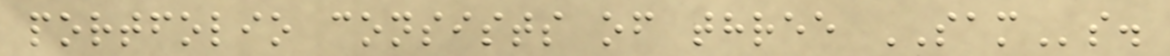portfolio consists of three SAMs.
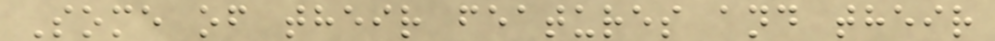Some of their features and their
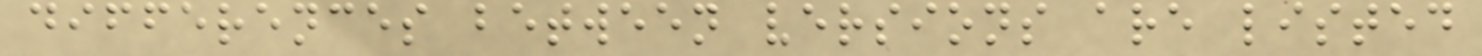differences between versions are listed
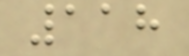118
